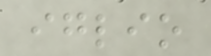iglio
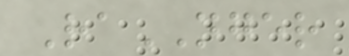RaNGER
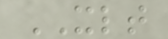XLT
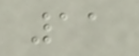11
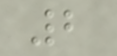2
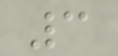3
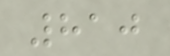810
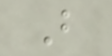B
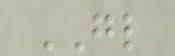GL
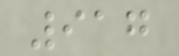917
